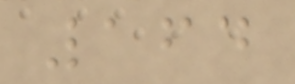164
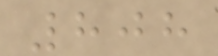808
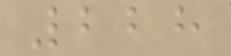228
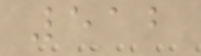512
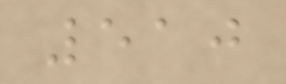510
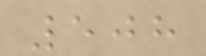508
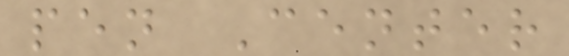pen Center
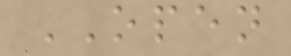OPEN
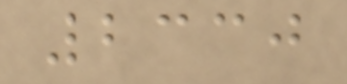2330
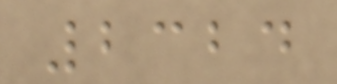2324
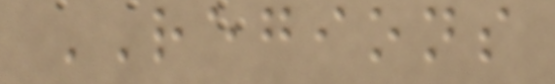REGIONS
